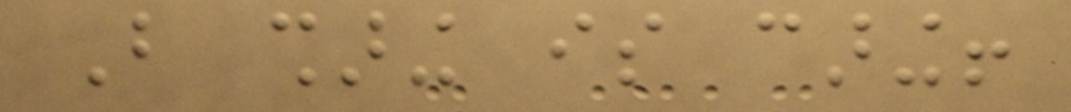But sharing is caring!
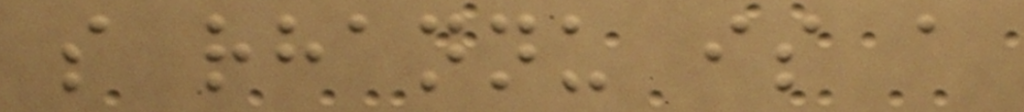so rhannu is a
